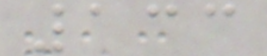133
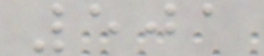501
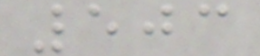503
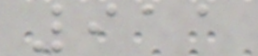911
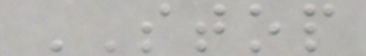STOP
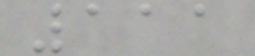111
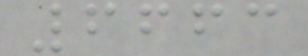6663
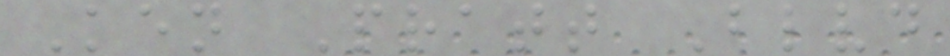Ken Pratt Blvd
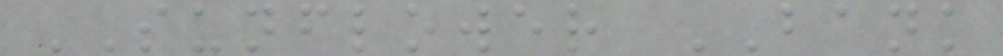SUNFLOWER BANK
